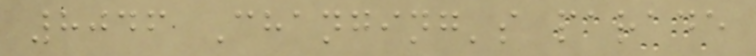8046 Changing's parade
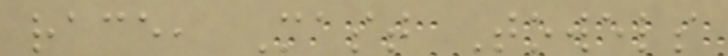race, Mast Towels
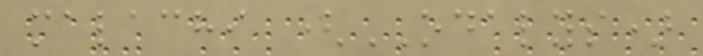malachi (ODALYS)
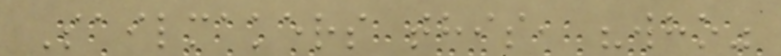Sailmakers this, "who"
